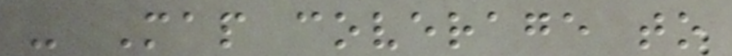- Map coverage to
